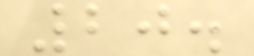20.
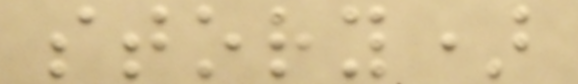story)
